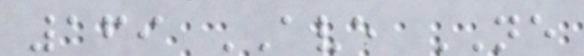169 AVE NE
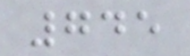745
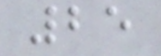25
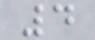4
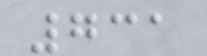731
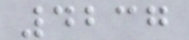4237
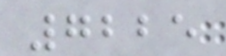7225
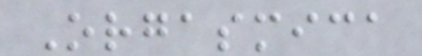Orgasmica
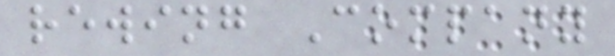rewing Company
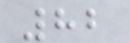82
